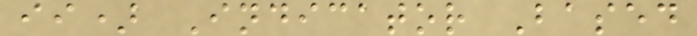ii) Indicator Based
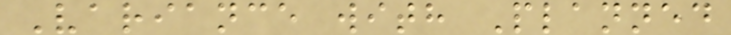Variance with Planned
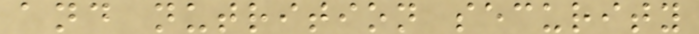and nutrition security
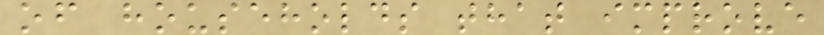of households that improve
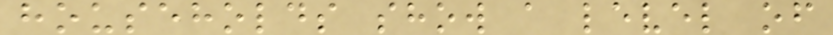households show a level of
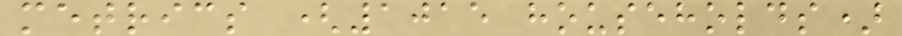metrics (1015 households)
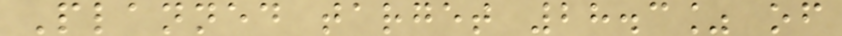Planned target 28.3% of
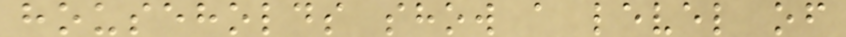households show a level of
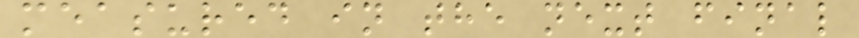measured in the next final
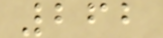262
